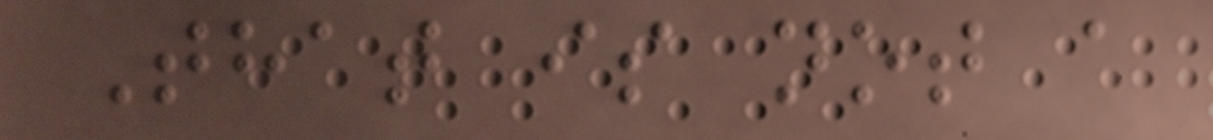That is not a
